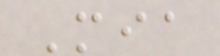Mia
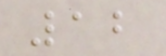12
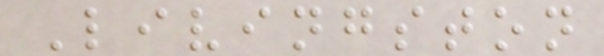Livingston
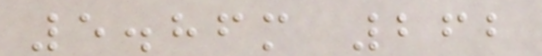5.86m 262
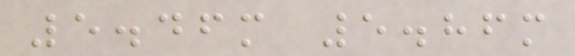5.46m 5.86m
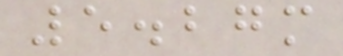5.27m
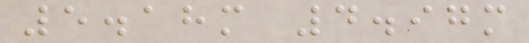5.18m 4.97m
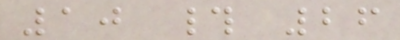10 # 26
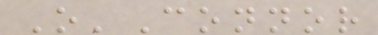O'Connor
